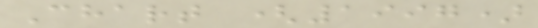Chart (1997)
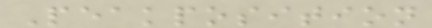Peakposition
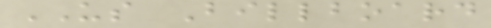US Billboard
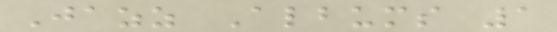Jazz Albums 1
